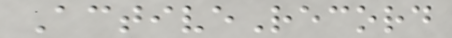ActiveRecord
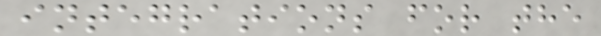integrations for the
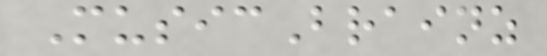MusicBrainz
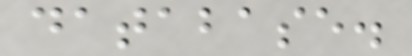database.
